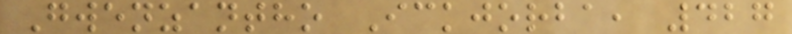Gwenzantho Ickjorba, 427
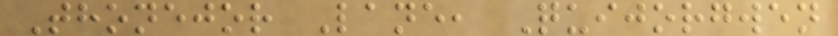Thonejor Lane, Quijorgwen
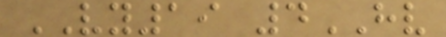VY19 4HV
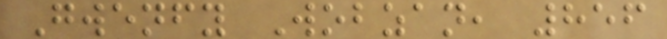Gwenfy Wobzan, 856
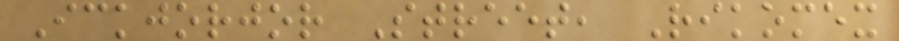Ickjorjor Street, Rikomex
